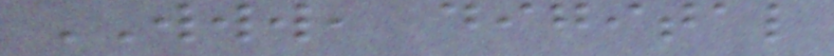WWW, digital
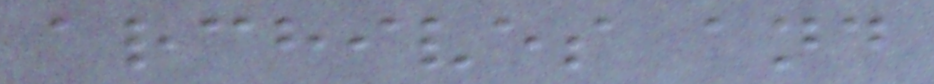archives and
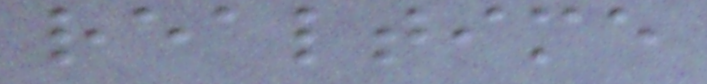realtime
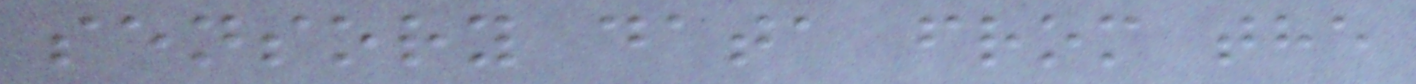sensory data from the
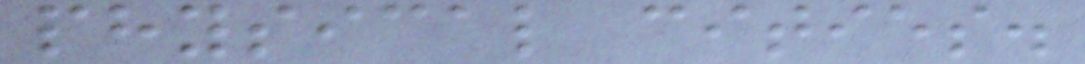physical cities.
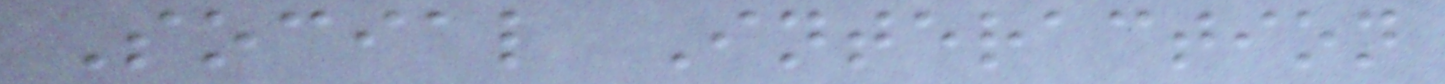Social Interaction
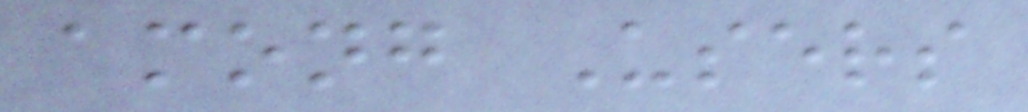among Users
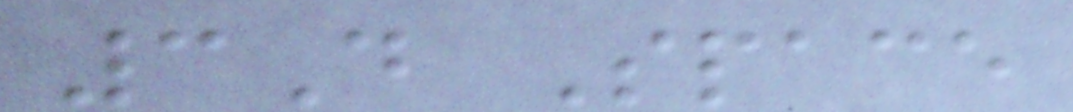3D Space
